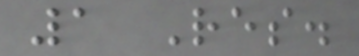1 Res.
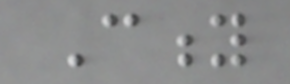City
